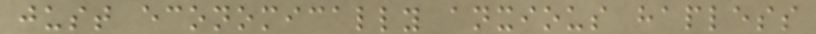just economically anxious hapless
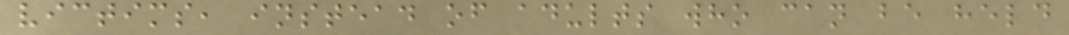victims, instead of adults who can be held
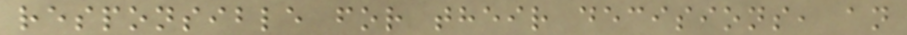responsible for their decisions, an
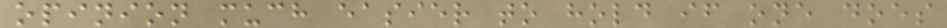opinion much easier to hold if one does
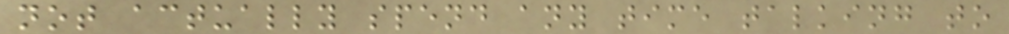not actually spend any time talking to
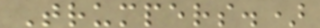Trumpers.)
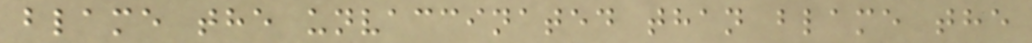blame the unvaccinated than blame the
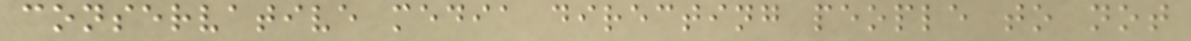conservative media directing people to not
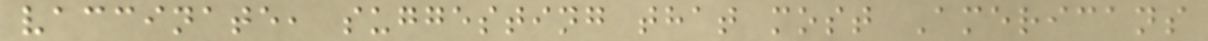vaccinate, suggesting that most Americans
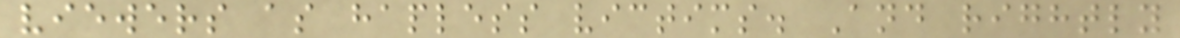viewers as hapless victims. And rightly
